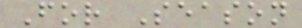For Season
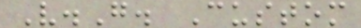V.G. Custom
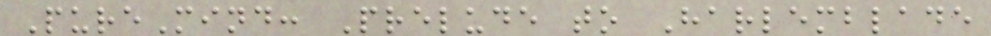PureMind: Prelude to Harlemblade
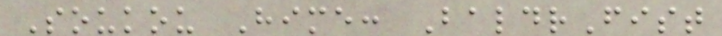Soukou Hime: BaldrFist
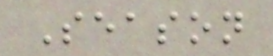Season
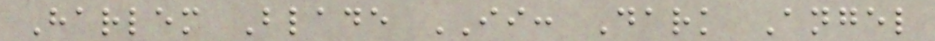Harlem Blade II: Dark Angel
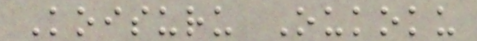Koisuru Oukoku
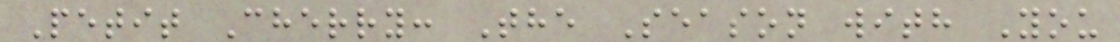Petit Cherry: The Season with You
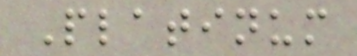Platinum
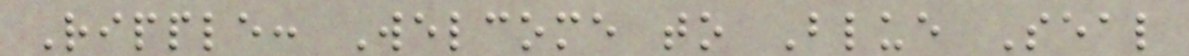Ripple: Welcome to Blue Seal
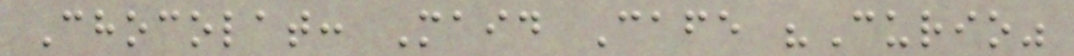Chocolat: Maid Cafe "Curio"
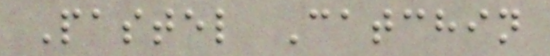Pastel Catchin
